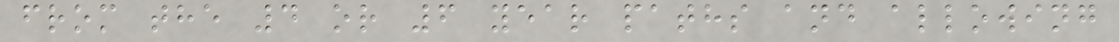from the 4 or 6 year paths and allowing
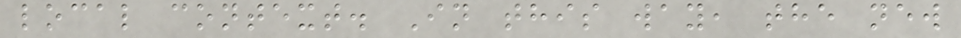local context. In this way, the new
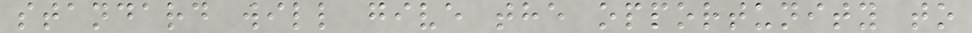standard will give the opportunity to
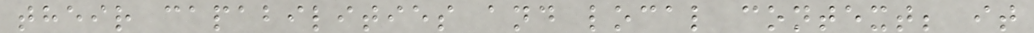their capabilities and local context; it
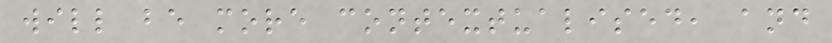will be more contextualised, and
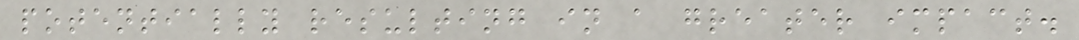potentially resulting in a greater impact.
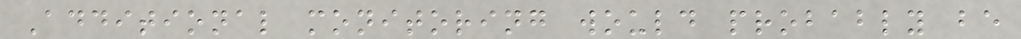Additional monitoring would probably be
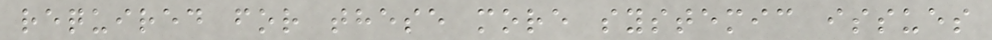required for these more systemic issues
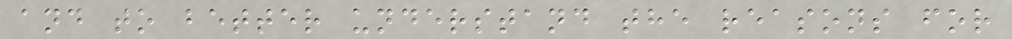and to better understand the reasons for
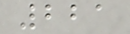221
